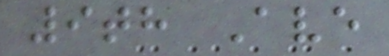9th Ave
